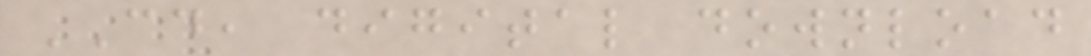CD, digital download
